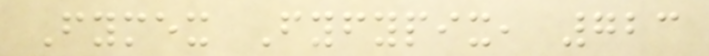Fymex Fyfypix, 723
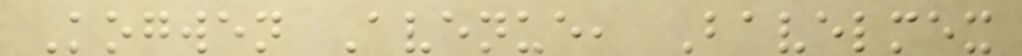Kogwen Avenue, Bavelmex
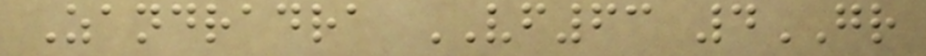Zandradra VF63 4GR
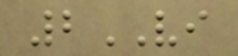2VI
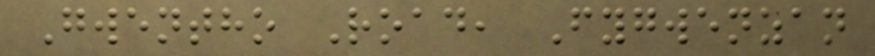Gwentho Road, Fygwenzan
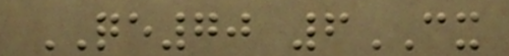QE70 6CX
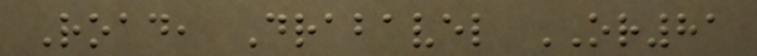Road, Drabavel OR81
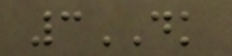3DK
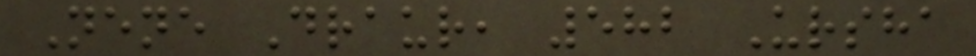Nene Draur, 582 Ursha
